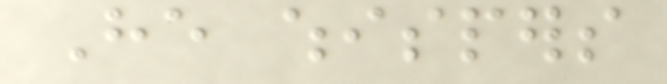He whispers
